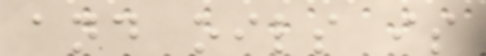and oils is
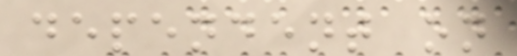dependent on
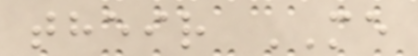their ME
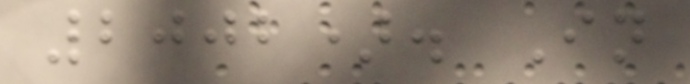2002). In
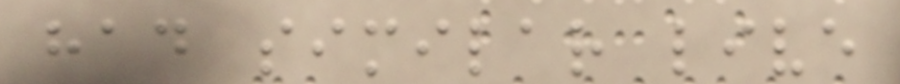had similar live
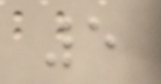5
